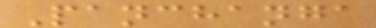Panchanga
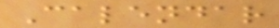Calendar
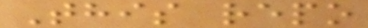This repo
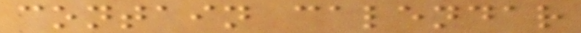contain calendar
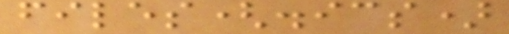files(.ics)
